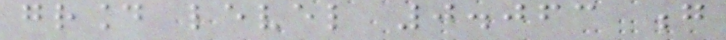ground level 0.063 g
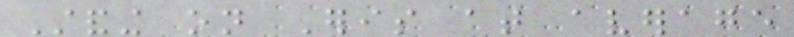Standing on Eris at average
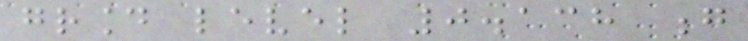ground level 0.138 g
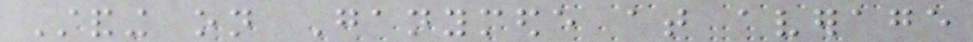Standing on Ganymede at average
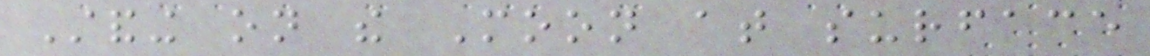Standing on the Moon at surface
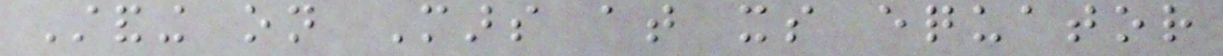Standing on Mars at its equator
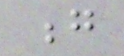g
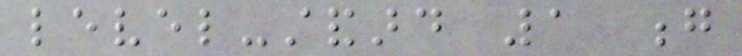level-standard 1 g
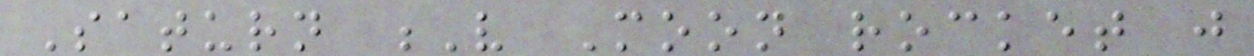Saturn V Moon rocket just
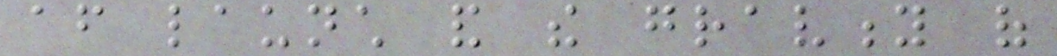after launch and the gravity of
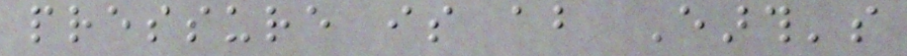pressure is about Earth's
